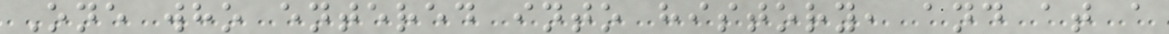One who entered into history, and at a
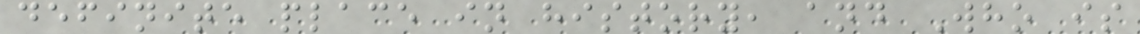definite place in history, and Who is
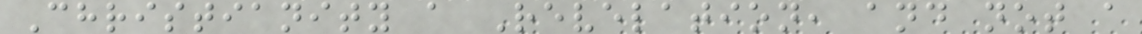Christianity a Revelation, and not a
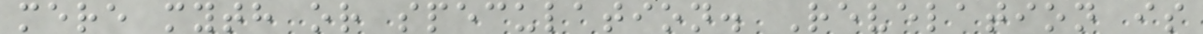mere myth or speculation. Revelation is
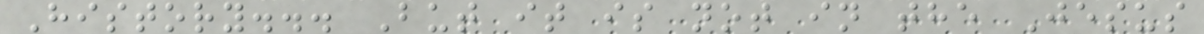History... But it is not in the Jesus
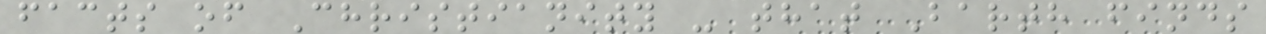facts of Christianity - that Barth finds
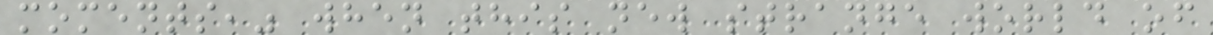moments," when this new strange world of
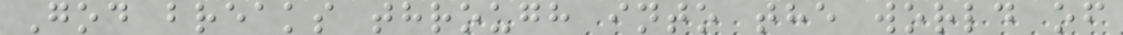God breaks through into the world of
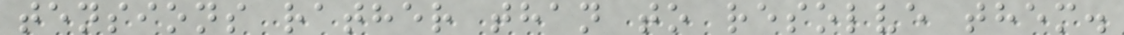tensions rather than to resolve them.
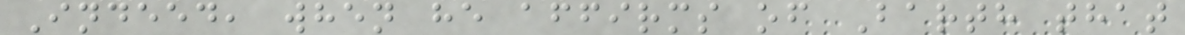Indeed, when he affirms of Barth that
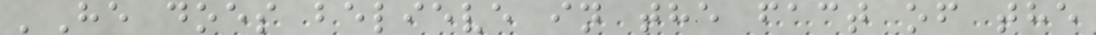'He does believe in the fact of the
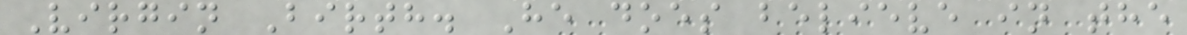Virgin Birth. He does believe in the
